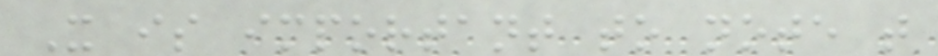It is important to note that
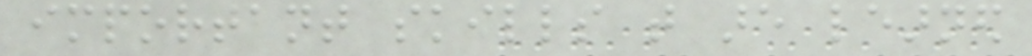important skills that are learned
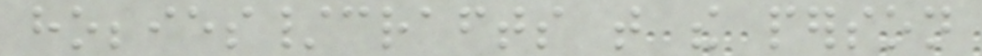hobbies/crafts that the person
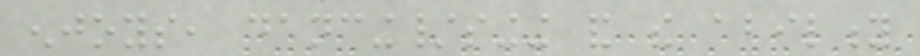enjoys, dancing/singing and the ability
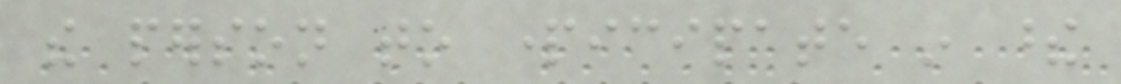the person to participate in these
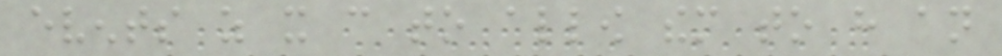events as it can to allow them to have an
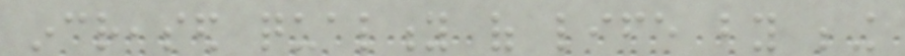increased quality of life by being
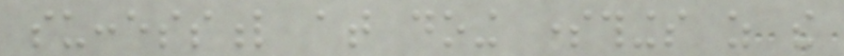successful at doing somethings as the
